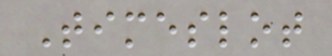Timeslot
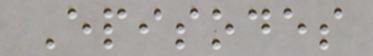Episodes
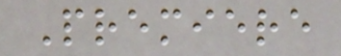Premiere
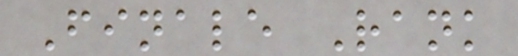Finale Rank
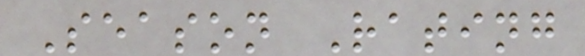Season Rating
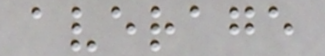average
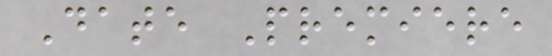Date Premiere
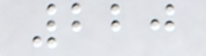220
